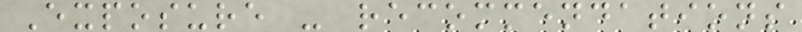Exposure - recommendations
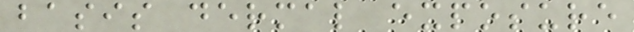basis dermal exposure
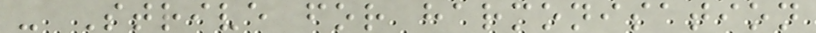- Strive for harmonisation
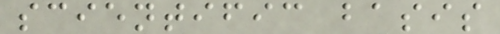scientific basis
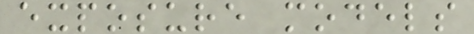exposure models
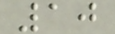10
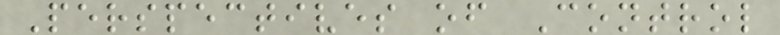Perspectives of Control
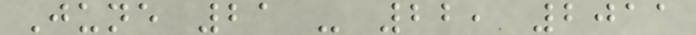June 21 - 22, 2011
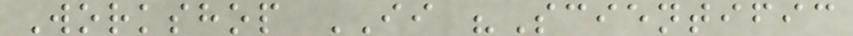Workshop II "Scientific
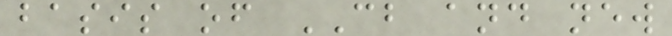basis of CB and new
